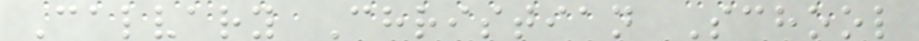Calvary Christian School
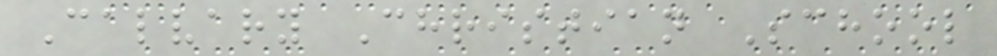Calvary Christian School
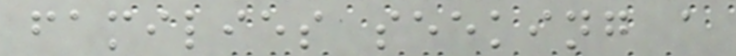families seeking a
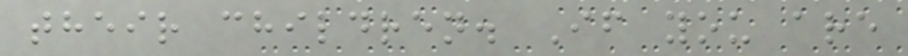their children. If you are
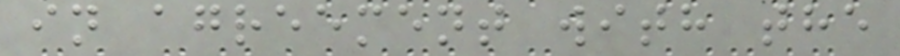in agreement with the
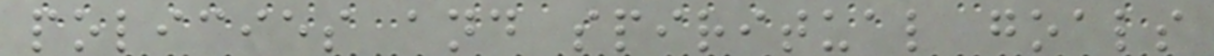policies and spiritual goals
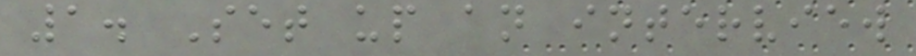1. Set up an interview
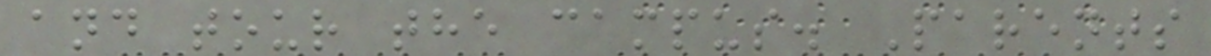and tour the campus. Parents
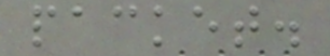packet.
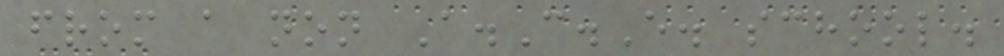from a non A.C.E. school.
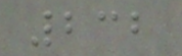232
